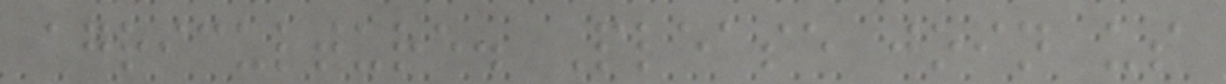agriculture. Please join us
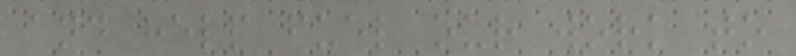and help fuel our work to
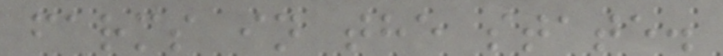farms in the state.
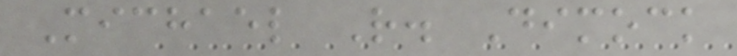Michael R. Dimock
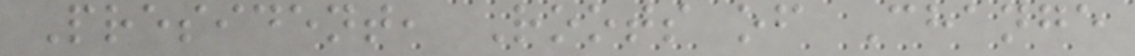President, Roots of Change
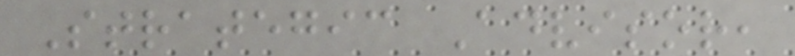Strategic Advisor,
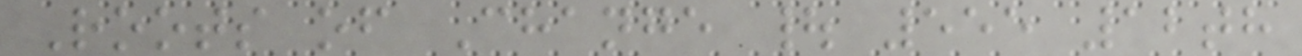Roots of Change | 555 12th
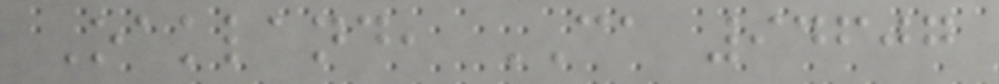Oakland, CA 94607
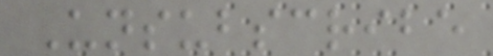Unsubscribe
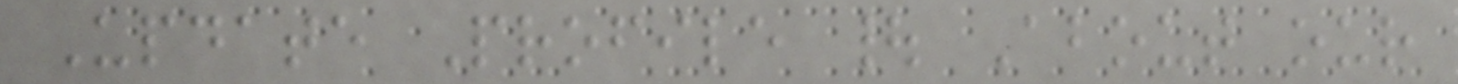Update Profile | About our
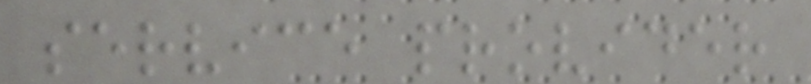service provider
